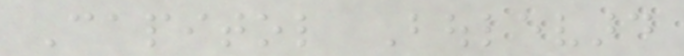Capitol Boulevard
